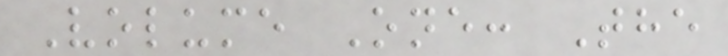Volume One: The
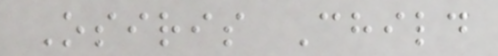Osiris Child
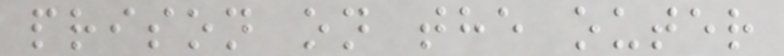prison on the outer
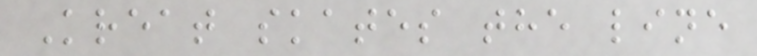Kreat skates the line
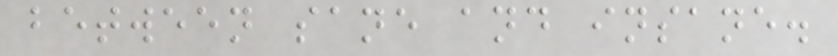between sane and insane.
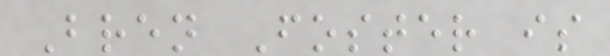Bren Foster is
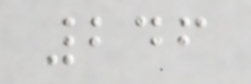246
